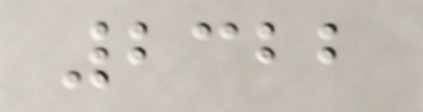2322
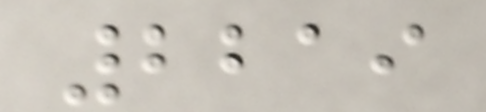2219
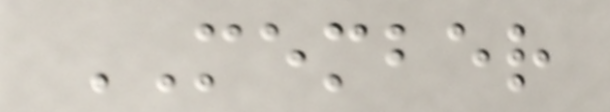MEMBER
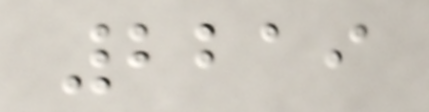2219
